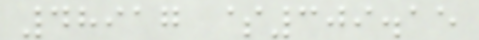48917 $309.15
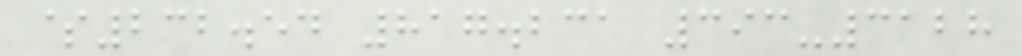$232.54 817.231 393-3128
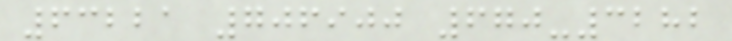63221 706900 670-3282
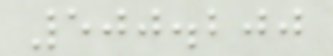500.200
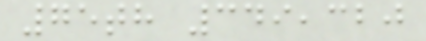75th 349,320
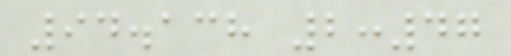94.138 2:47
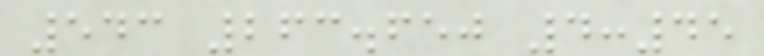543 263.650 4:45
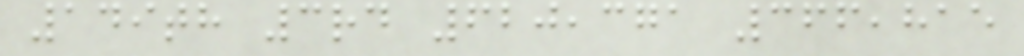149th 3rd 620,371 366,815
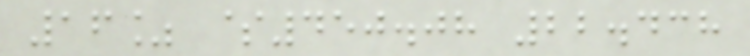16% $450.08 22.438
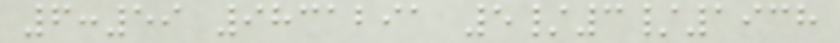6:59 9831291 5/3/1938
